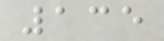135
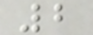2
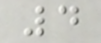4
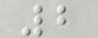2
